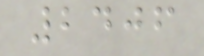2406
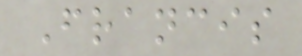Francis
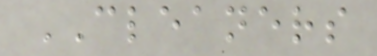CLEANERS
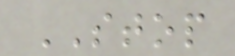STOP
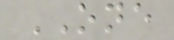ONE
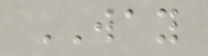WAY
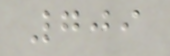709
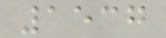1537
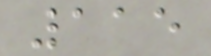115
